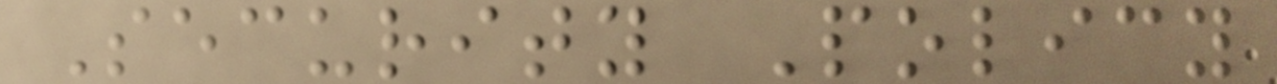Security Policy
